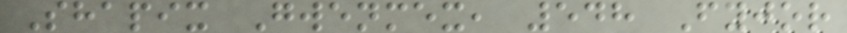Shapix Gwenmex, 548 Fyjor
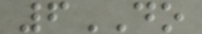6DO
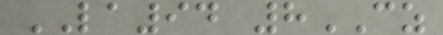LA94 8CZ
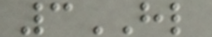3HL
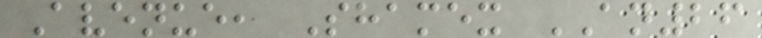Avenue, Shamex AN26
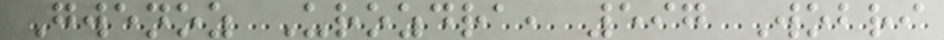Gwenoz Urozdra, 597 Wobri
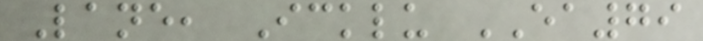Lane, Icklu EA79
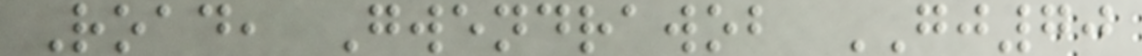Road, Gwendrawob GJ70
